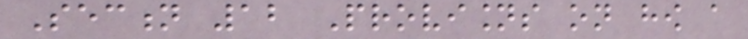Section 12 Provisions on how a
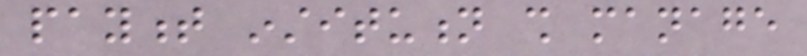payment institution shall manage
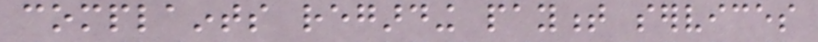complaints regarding payment services
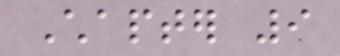Chapter 9
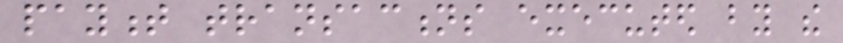payment transactions executed by the
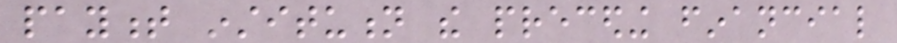payment institution the preceding financial
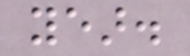year.
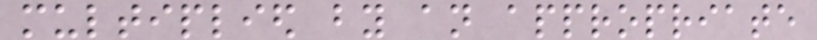multiplied by an appropriate
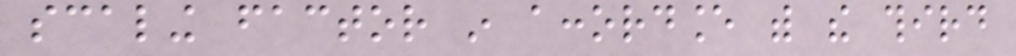scaling factor in accordance with the third
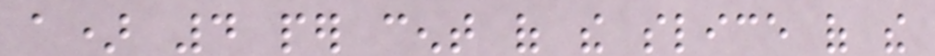a) 4 per cent of the slice of the
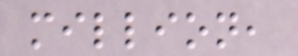million,
